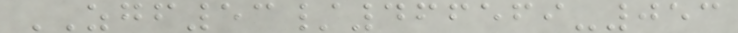ZGF53/466569-053
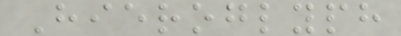Hieroglyph
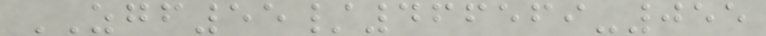ZGF55/466569-055
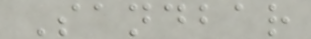Sandbar
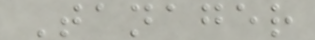Tanager
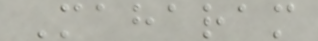Maharam
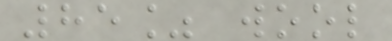85% wool
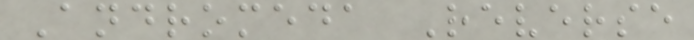Andromeda Reverse
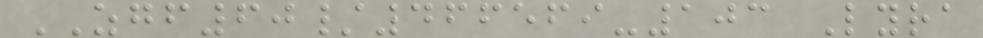ZGF60/466569-103 Lyra
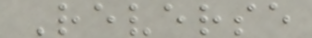Reverse
